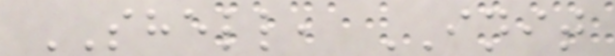SHELL, INIT
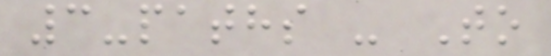3-paths - To
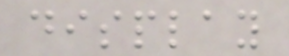display
